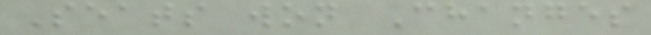Seats won Changes
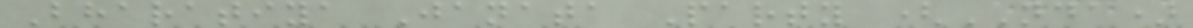Bharatiya Janata Party (NDA)
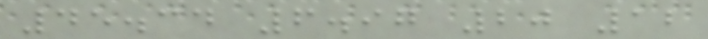45.34 6.97 20 12
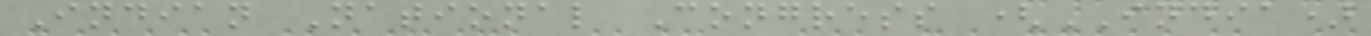Indian National Congress (INDIA)
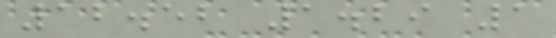12.52 1.29 1
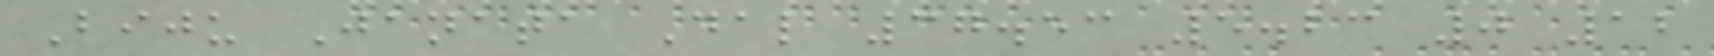Biju Janata Dal 37.53 5.23 0 12
